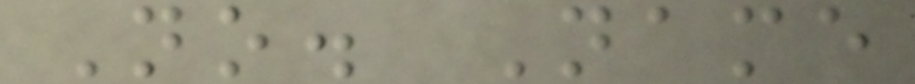No. Name
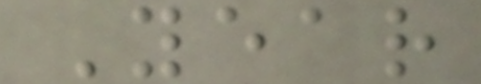Year
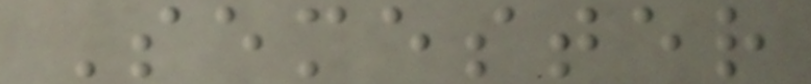Semester
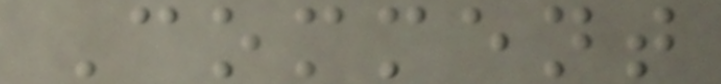Comment
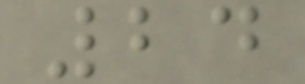24
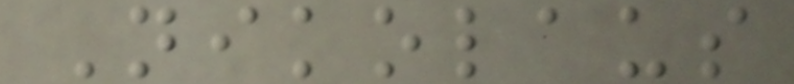Nikolaus
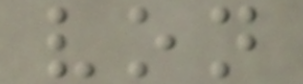von
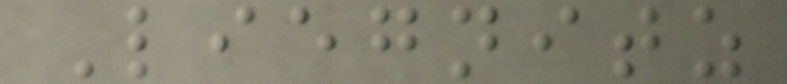Liegnitz
